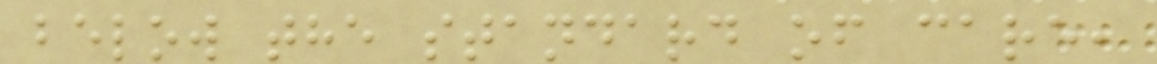below the standard of care,
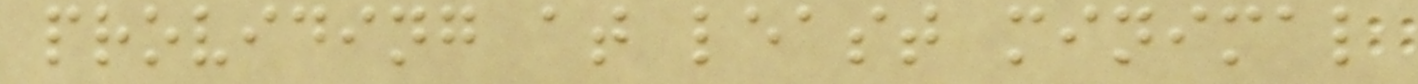providing at least minimal
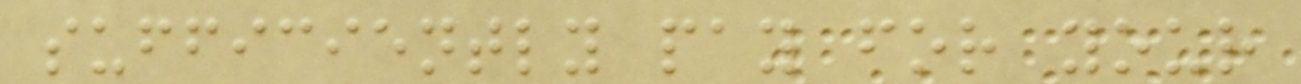sufficiently pay for your
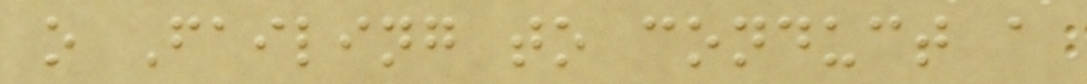o Failing to conduct a
